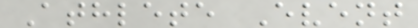Athlete Event
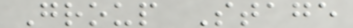Group Stage
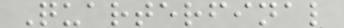Quarterfinal
